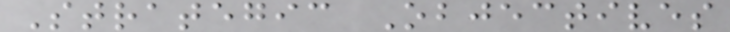Strategic Objectives
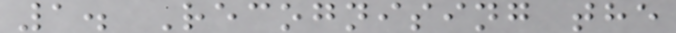1. Recognising the
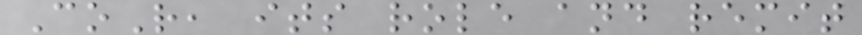CoR, its role and remit
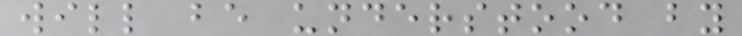will be understood by
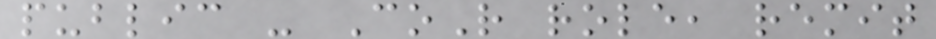public - CoR role, remit
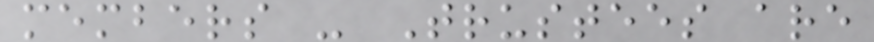members - Trustees are
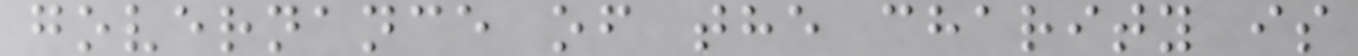governance of the charity is
